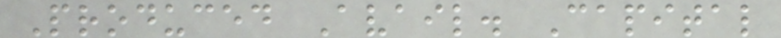Produced Avail. Capital
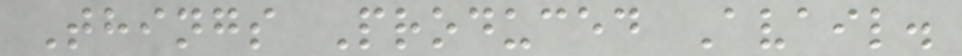Things Produced Avail.
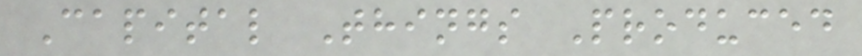Capital Things Produced
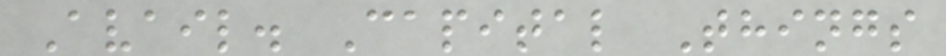Avail. Capital Things
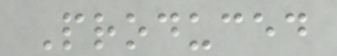Produced
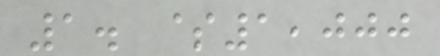1. $1,000
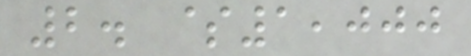2. $1,000
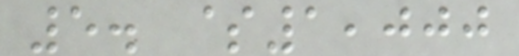5. $1,000
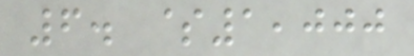6. $1,000
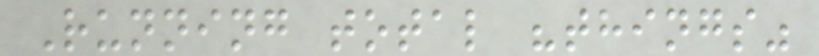Running total "things"
